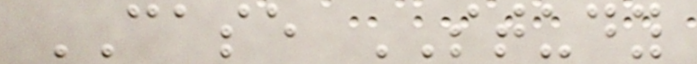CASE STUDY
